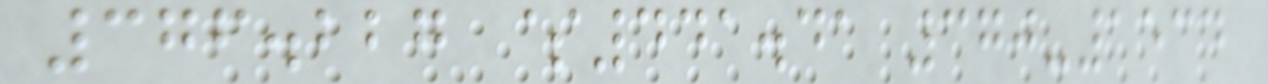376.227 $441.41 370-1534
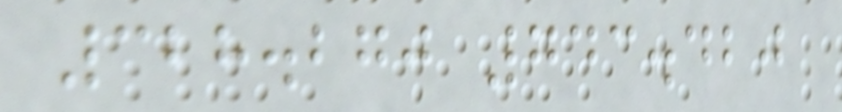328.270 743.420
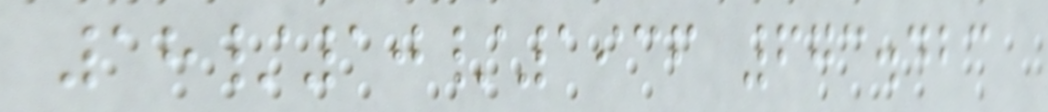18/10/1936 673.423
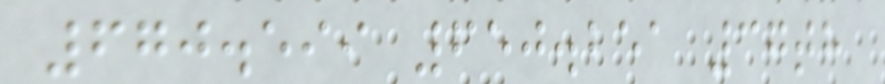670.599 650.251 37th
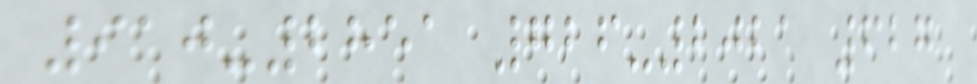910-2851 726-2021 627
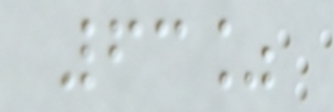63%
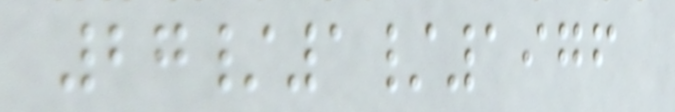27/1/1976
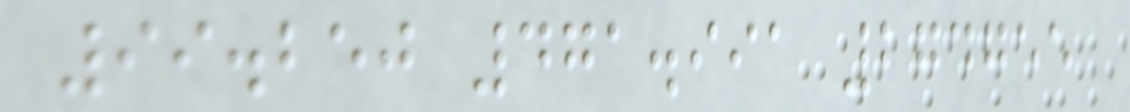99.250 471.991 274755
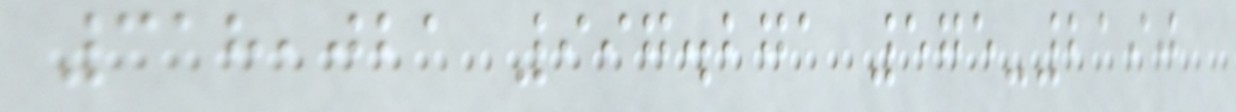318,021 997.271 575-2190
